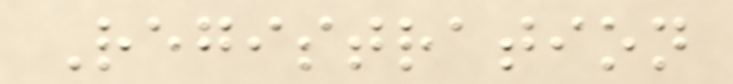Registration
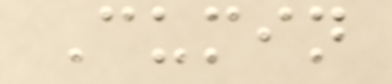Cumin
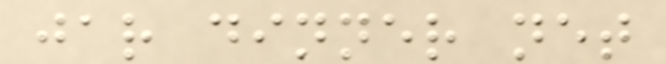jar dinner net
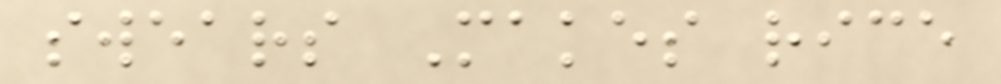swears Makes rice
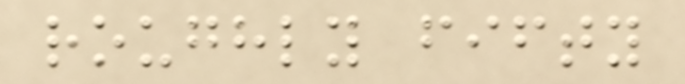roughly fifty
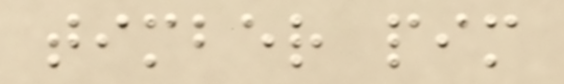timber pim
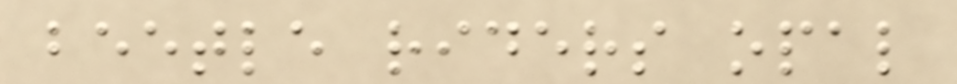beetle riders opal
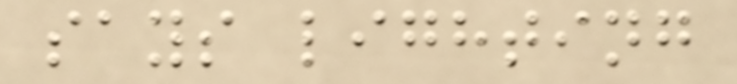says lighting
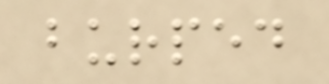burped
